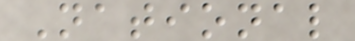National
